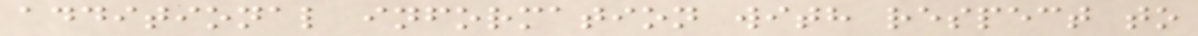additional information with respect to
